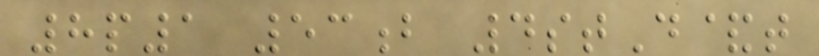8p1 53b 4stD&t
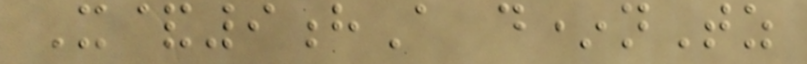X&9hA d*nTz
